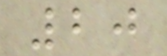20
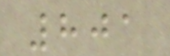801
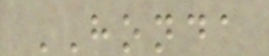HONDA
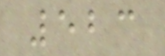523
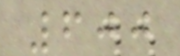600
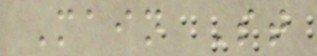Main St
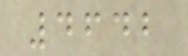4642
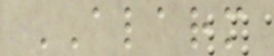ALARM
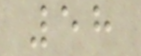58
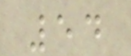54
